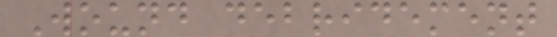Wound debridement
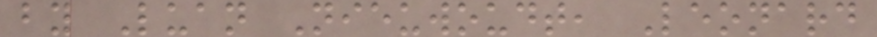by Luan Nieuwoudt, Leonard
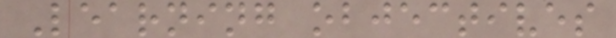Learning objectives
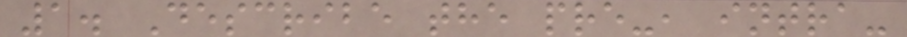1. Describe the pre-, intra-
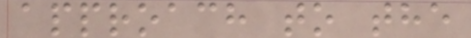approach to the
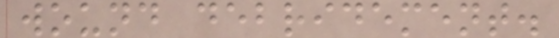wound debridement.
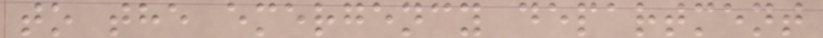to the emergency department
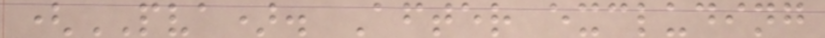(PVA). After excluding
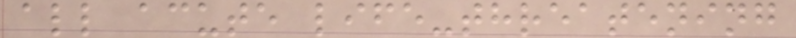all acute life-threatening
